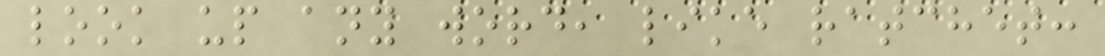look up any word, like ratchet:
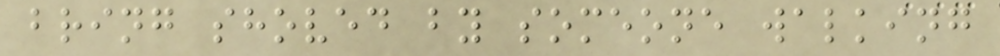bring shoved by someone walking
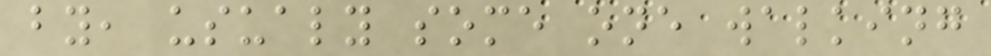by, usualy some one walking
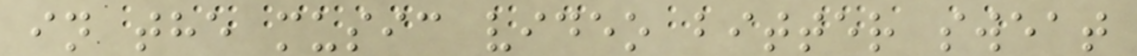in the music video bitter sweat
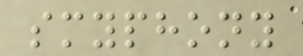smyphony
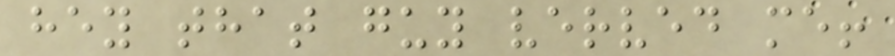hey that guy verved me!
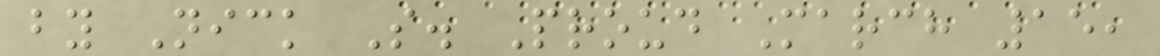by Nick S. Proud March 15,
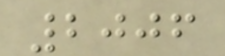2006
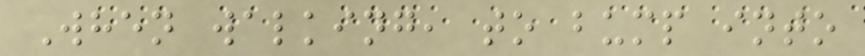When walking, to bump into
